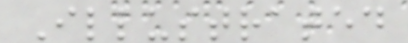Illustrated
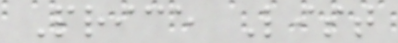Price List
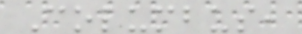Columbus,
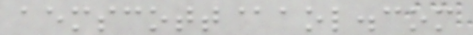aemscott@aol.com
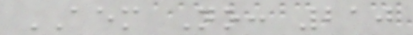AEM No: 210
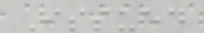Issued
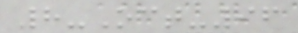8-Oct-96
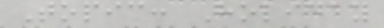Topic: Holiday
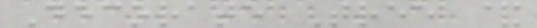Decorate Tree &
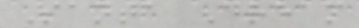Santa Dream
